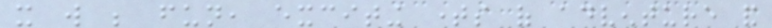it will be fun, exciting times of adventure and
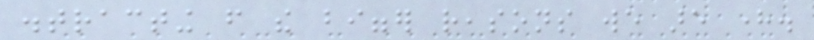distracting from the bigger reasons we are here.
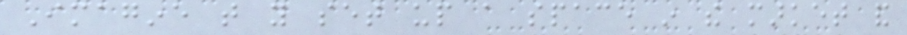Imagine that you set up a space in the market and
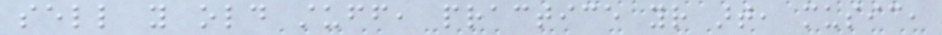sell you old stuff, practice your art, music,
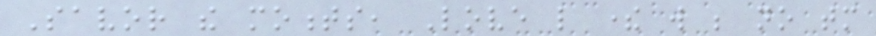Savor the moments, Love like there will be no tomorrow
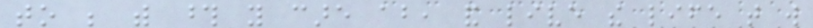to be with those you care about, and live the life that will
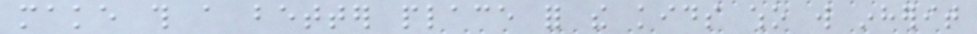make this a better place for the kids who will inherit
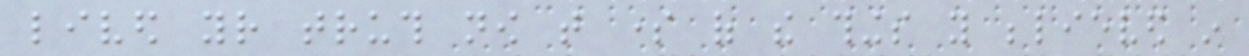lived your truth now that some of the things you believed in
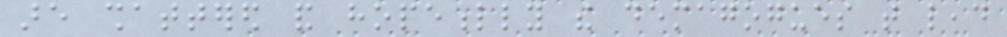are shattered and hopefully the demagogues that lead
